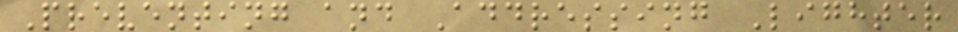Preventing and Addressing Lighter
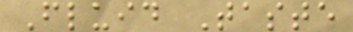Fluid Taste
